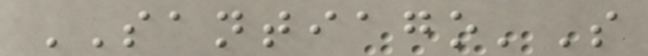SANTIAGO'S
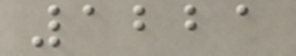1221
